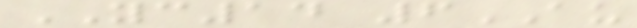YC14 6AU
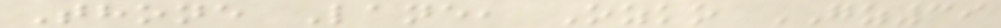Thone Lane, Ozko GZ39
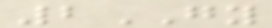2GY
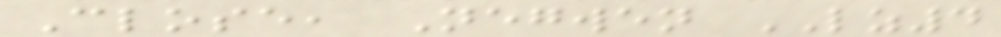Close, Negwen LZ4
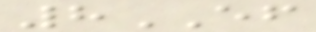8EF
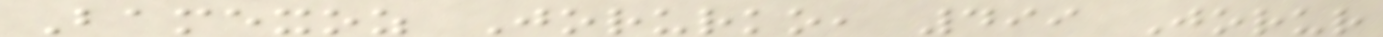Bamexoz Jorurko, 499 Jorur
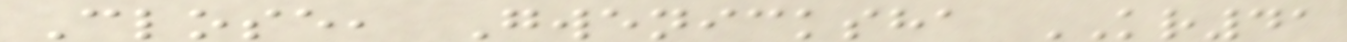Close, Gwenicksha KR41
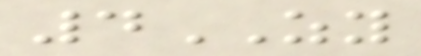4ZY
